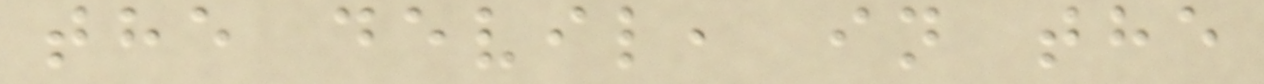the devil, in the
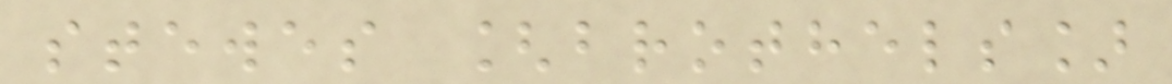stewes [brothels]
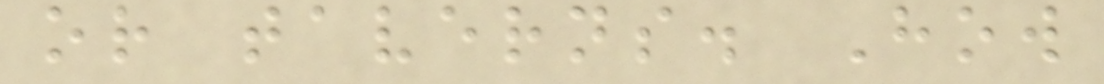or taverns. How
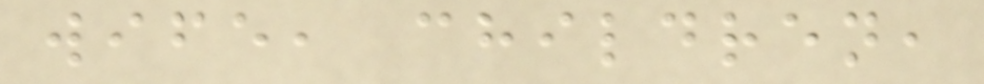wife, children,
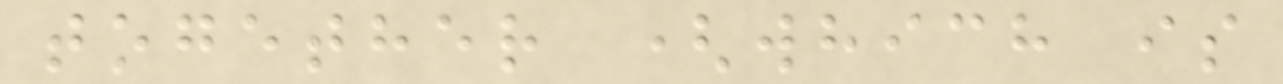together (which is
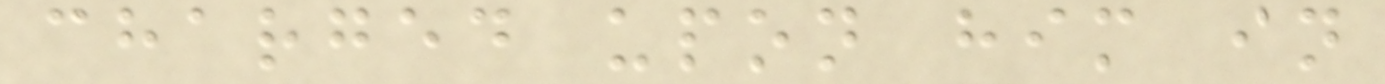charged upon him in
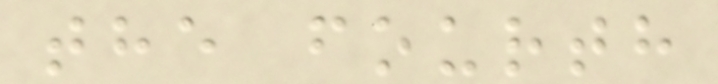the fourth
